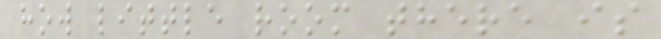how little room there is
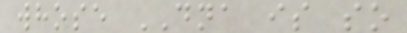whose DNA is so
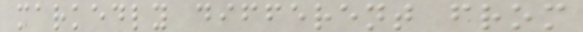markedly different from
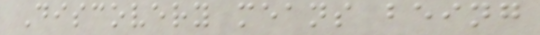Discovery means being
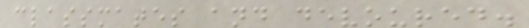classmates and devoured.
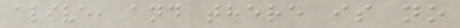alive, and there is no
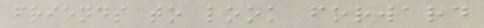friends to look forward
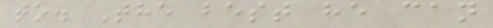to. The best he can
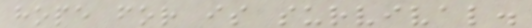hope for is survival.
